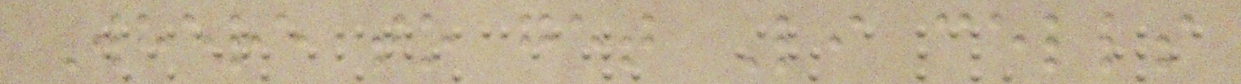Where to get Li cells
